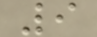9
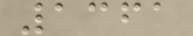1361
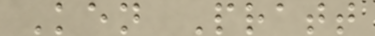Ken Pratt
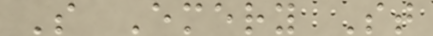S Emery St
